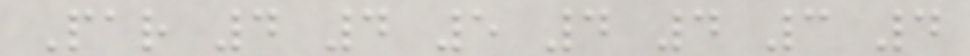Par 4 4 5 4 4 3 4
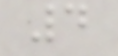4
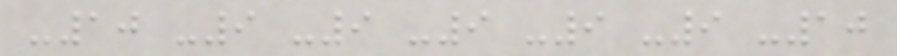-10 -9 -9 -9 -9 -9 -10
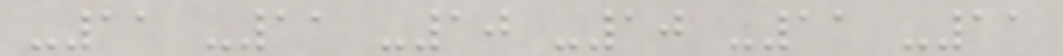-11 -11 -10 -10 -11 -11
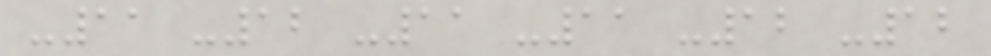-11 -12 -11 -11 -12 -12
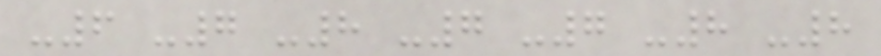-6 -7 -8 -7 -7 -8 -8
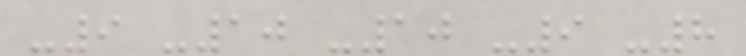-9 -10 -10 -9 -8
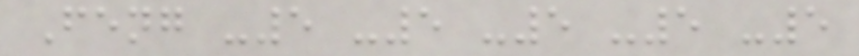Feng -5 -5 -5 -5 -5
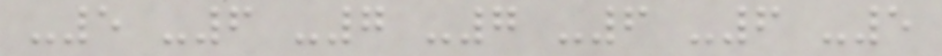-5 -6 -7 -7 -6 -6 -5
